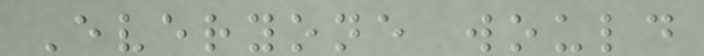Everyone would
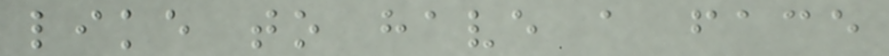like to have a face
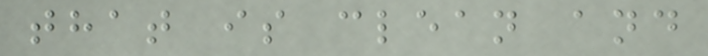that is clean and
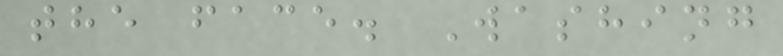the face. Washing
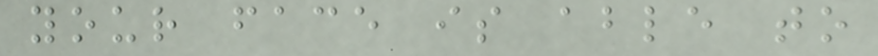your face is able to
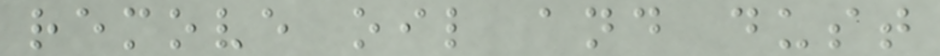remove oil and dust
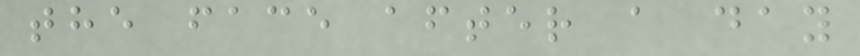the face after a day
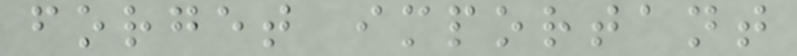forget important
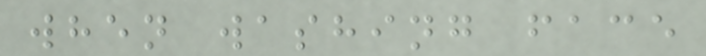when washing face
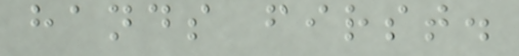hands first.
